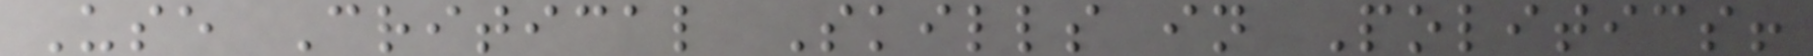Use Critical Skills in Politics!
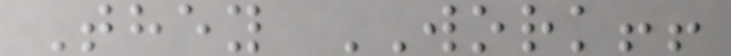They WORK!!
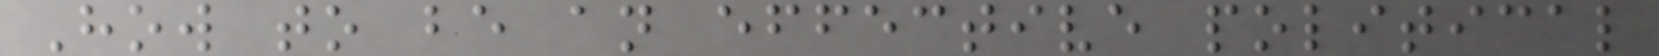How to be an effective political
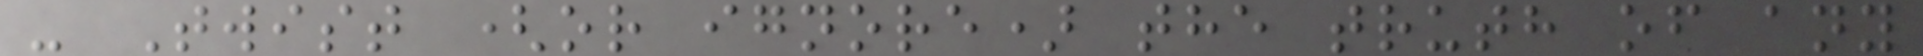- Twist (or ignore) the truth of any
